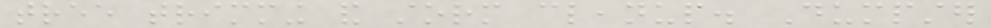tree trimming and storm cleanup. Dumpster
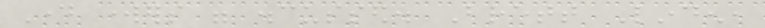Day workers were discussed. Brett Linden,
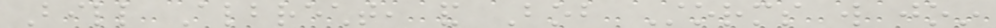Bill Albrecht, and Bob Storms will join
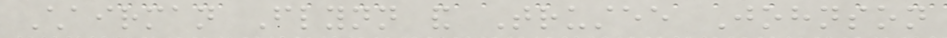Chairman Flynn and Trustee Johnson
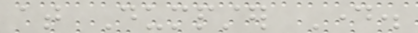at Dumpster Day.
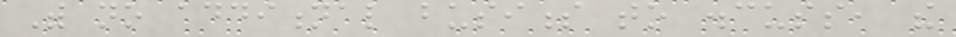With no additional business to discuss, the
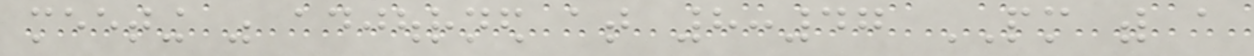meeting was adjourned at 8:47 PM with a
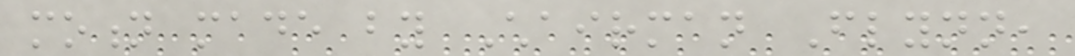motion made by Chairman Flynn,
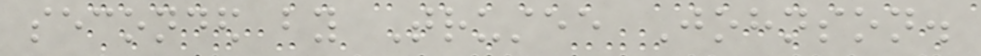seconded by Trustee Johnson.
